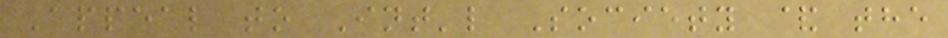Appeal to Int'l Society & the
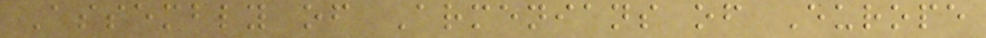Assembly of Armenians of Europe
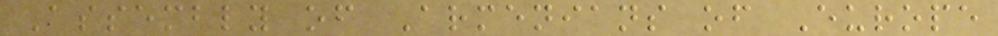Assembly of Armenians of Europe
